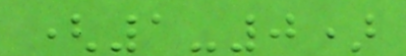(1-0)
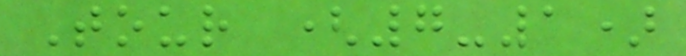Tour (7-1)
